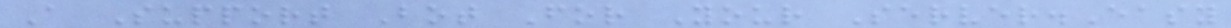A Support Bot For Your Server.Easy
